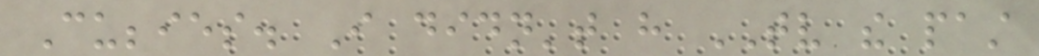Cubbies. I didn't have TV the past
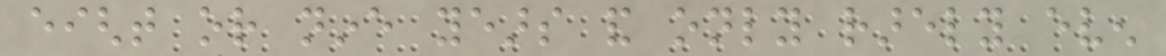eight or nine years and only rarely even
